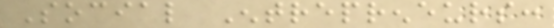Social Entrepreneurs:
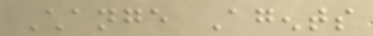Change Agents
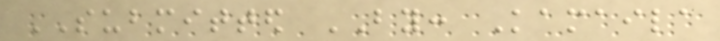SUBMITTED BY: Kamaila
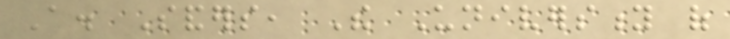A. Sanders, The University of
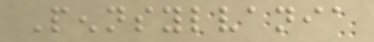Pennsylvania
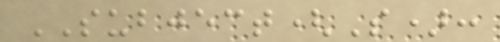SUBJECT(S):
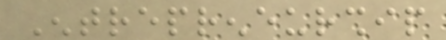Entrepreneurship
